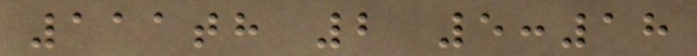111th 2 5:18
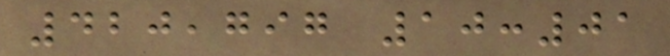420,797 10:01
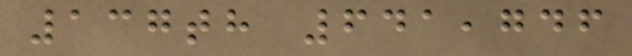137th 641,746
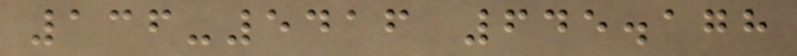136-5416 645.178
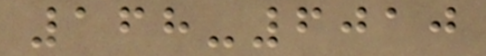168-6010
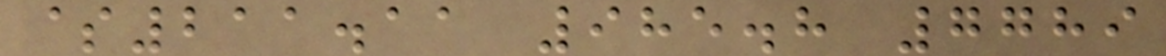$211.11 985.8 7789
